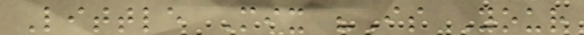Little Mix "Is Your
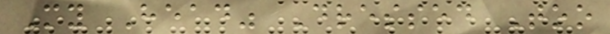My Head" Dressed Too
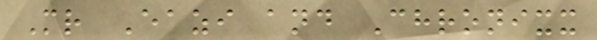Mr Eazi and Chronixx
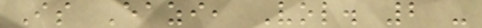Is Eazi, Vol. 2 -
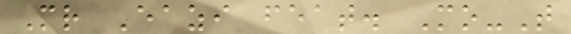Mr Eazi feat. Mo-T
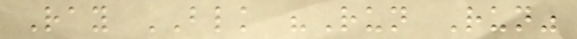Ray BLK "Run Run"
